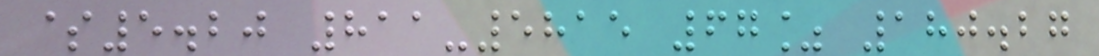$5.20 811-5815 67% 180.27
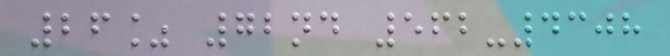26% 72nd 562-4308
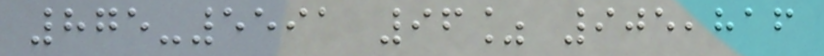875-5591 96% 905,816
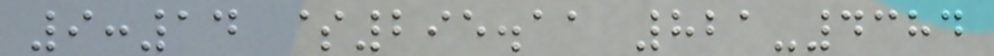9:14 $295.11 821-4384
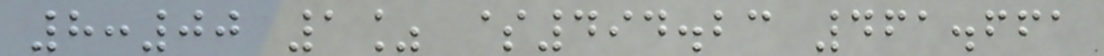8:00 1% $494.23 461.661
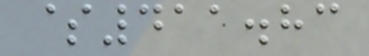$411.83
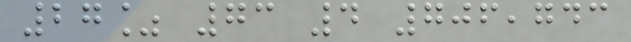27% 73 4 706,743
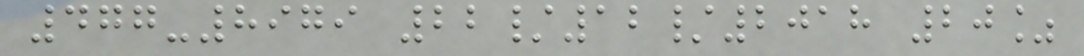477-8979 22/12/2018 20%
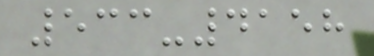533-4158
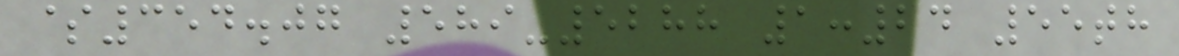$354.07 589-5288 1:24 55th
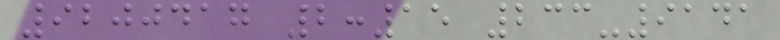9200417 2:15 233-9141
